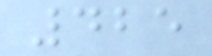425
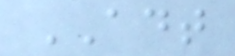ADT
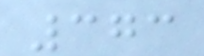373
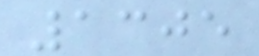1305
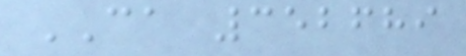CA 352689
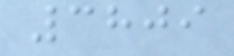3809
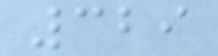329
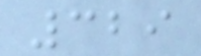329
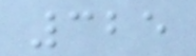325
